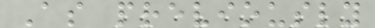As previously
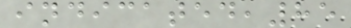indicated,85
